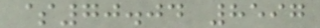$70.04 8597
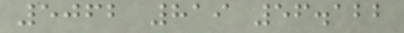5062 819 56.122
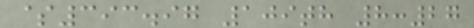$393.97 109th 8:27
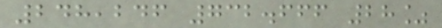248,246 732.666 28%
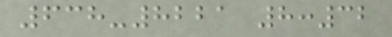638-8221 8:32
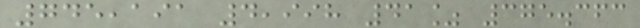745,191 4,998 41% 375.363
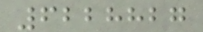6228827
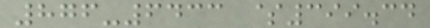876-6433 $399.34
